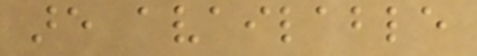are available
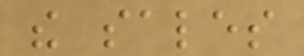the sales
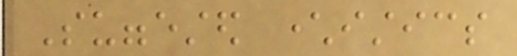Suggested characteristics
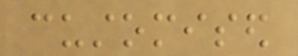customised
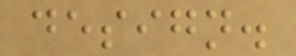design.
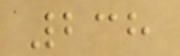238
